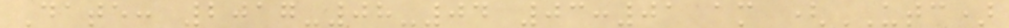Date: 2017-08-04 03:01 am (UTC)
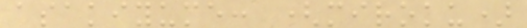asakiyume: (miroku)
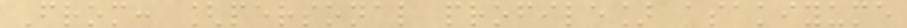From: [personal profile] asakiyume
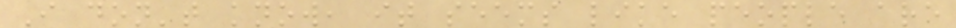I don't know, it seems like people are
